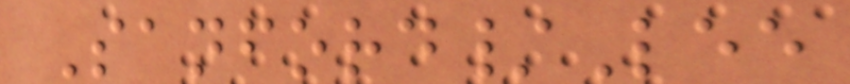Sanford/Lee
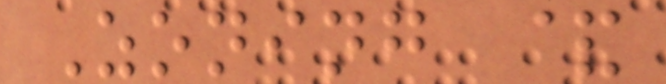Zoning &
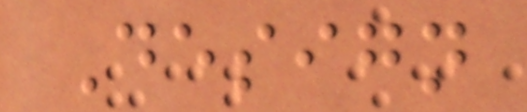Design
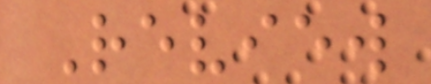Review
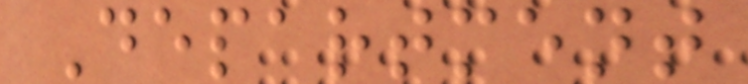Department
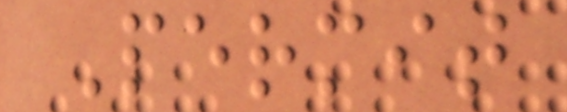Permit
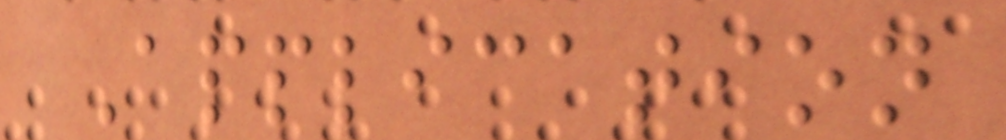Application
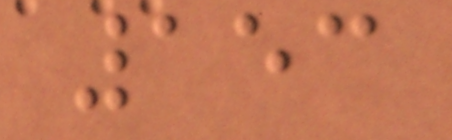153
